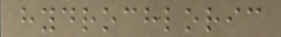hydrochloric
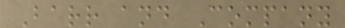Barr and Company
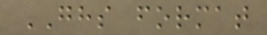GHS format
